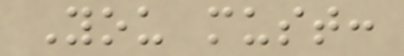You must:
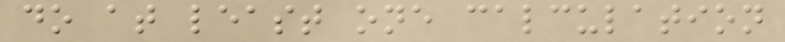do at least one calculation
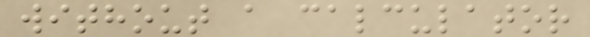without a calculator
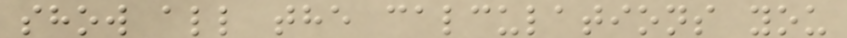show all the calculations you
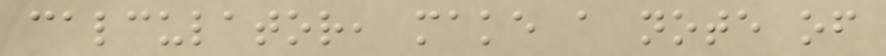calculator, make a note of
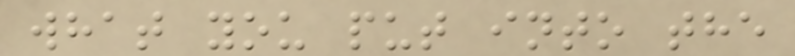what you put into the
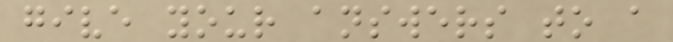give your answers to a
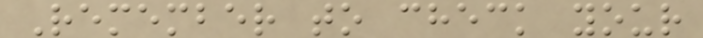Remember to check your
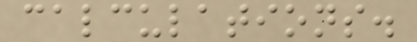calculations.
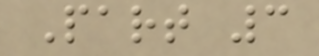Part 3
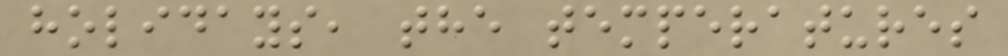holidays, the temperatures
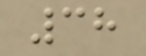38
